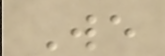We
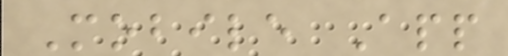Mobile App
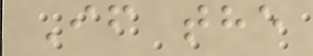If the
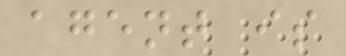agent is
